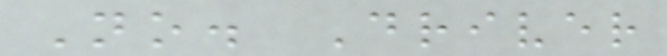No. Driver
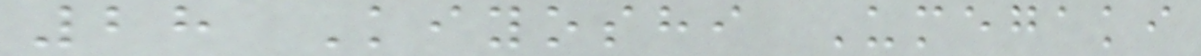28 Kiyoshi Umegaki
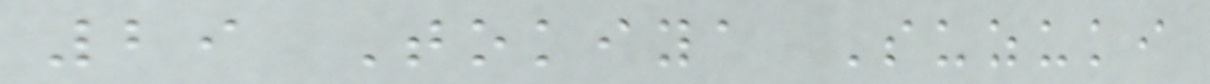29 Tokiya Suzuki
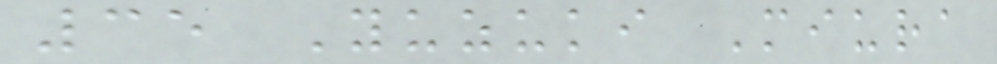35 Yuzuki Miura
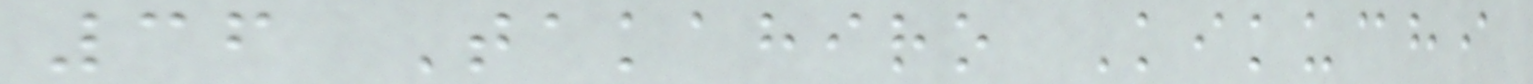36 Takahiro Kikuchi
